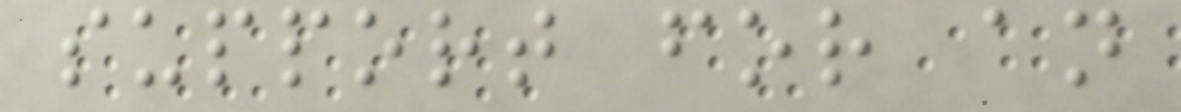support for an
